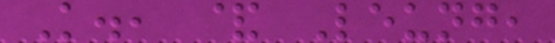K., & Leung,
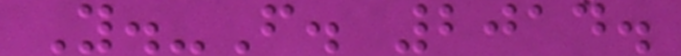Y.-F. 2014.
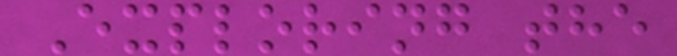Exploring the
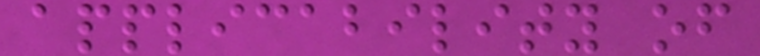applicability of
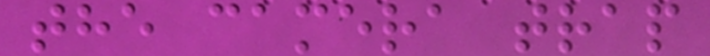the camera trap
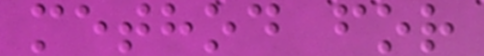method for
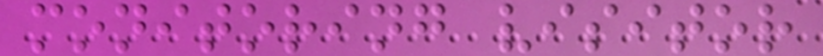monitoring visitor
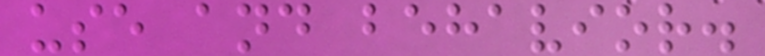use and behavior.
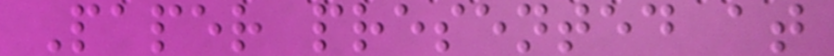Paper presented at
